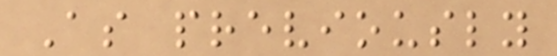As previously
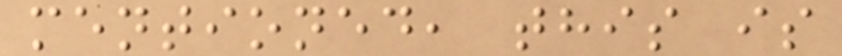mentioned, this is
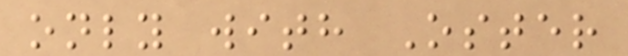only with Oster
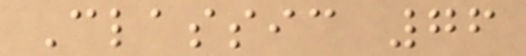Classic 76
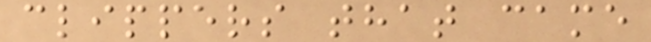clippers that came
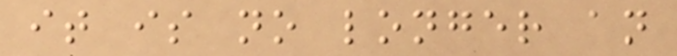it is no longer an
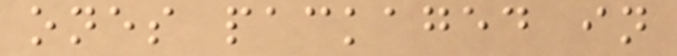ones packaged in
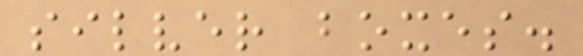silver boxes.
